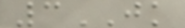3JK
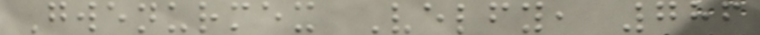Gwenurmex Velfy, 786
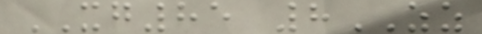XG85 8ZZ
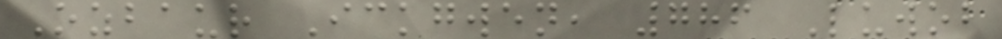Ozbaur Ickgwen, 786 Luwob
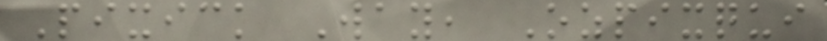Pixick Way, Ozpixqui
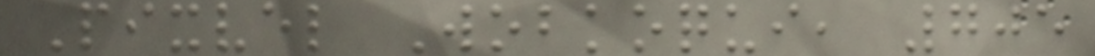Pixvel Wobkoqui, 705
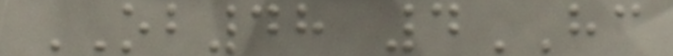OB48 4HC
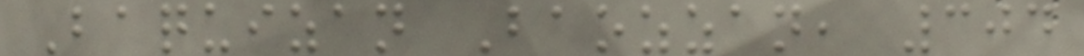Baquizan Baozzan, 304
